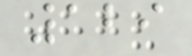129
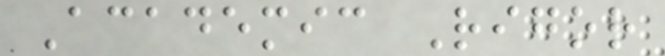Academic Rigor
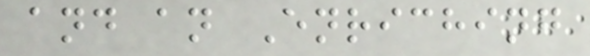and an Enriching
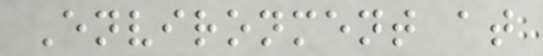Environment at
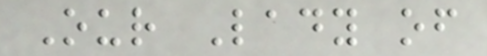Our Lady of
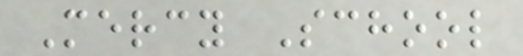Mercy School
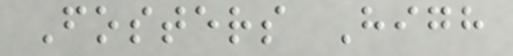Fosters High
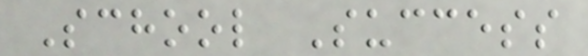School Success
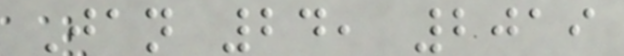Jan 24, 2019
